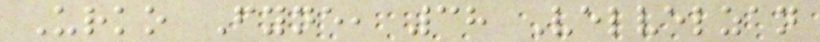Urko Fyne, 38 Velvelzan
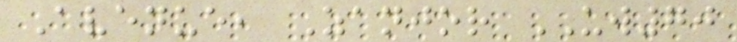Avenue, Zanjor UW70
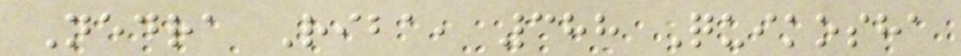Nedra Riba, 388 Quikosha
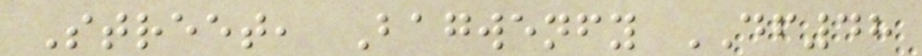Street, Bagwenfy DF48
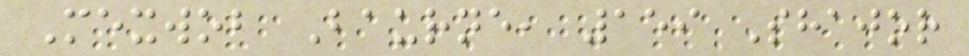Mexwob Baurne, 159 Shajor
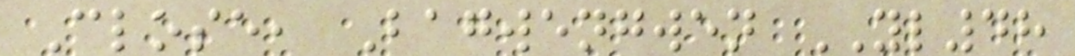Close, Bagwengwen YL48
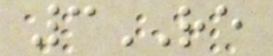3RE
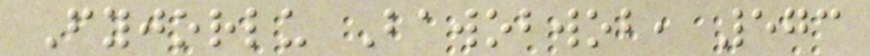Fyjorlu Bawobwob, 573
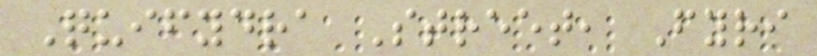Quifydra Street, Fyri
